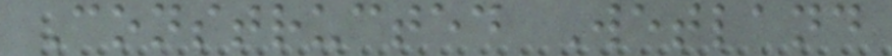Constructed Wetland
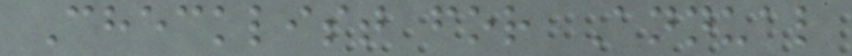Checklist for Annual
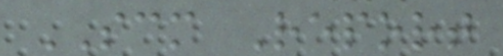SCM Report
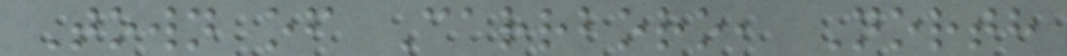Town of Carrboro, North
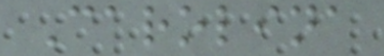Carolina
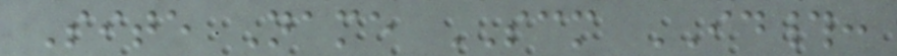Site Name SCM ID#:
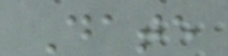Date
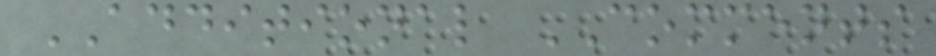ADDITIONAL COMMENTS
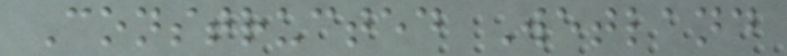Constructed Wetland
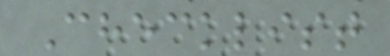Checklist
